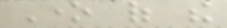One of the
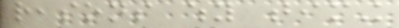reasons why timing
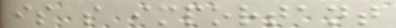is so important
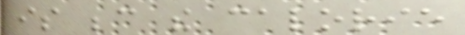is because the calorie
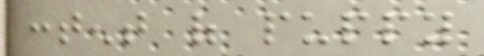content of puppy
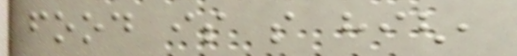food is so high,
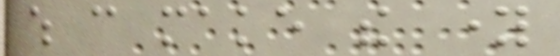which can make the young
